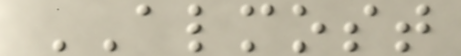ALMOST
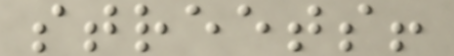streets!
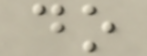do
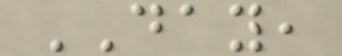DAY,
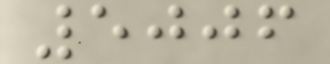5006
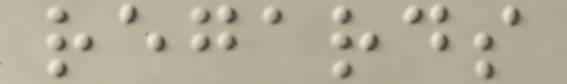regards
